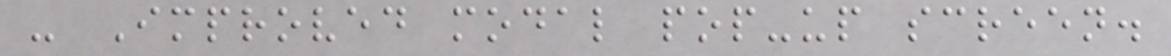- Improved modal pop-up screen.
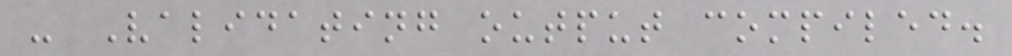- Validating output compiled.
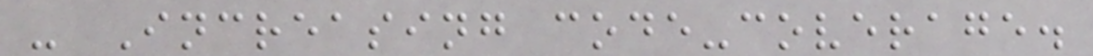- Increasing code-coverage.
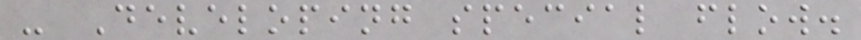- Developing special flow.
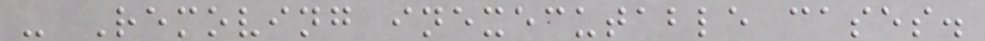- Removing inexecutable cases.
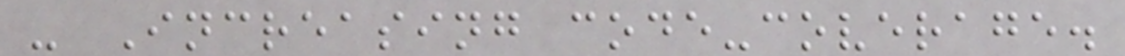- Increasing code-coverage.
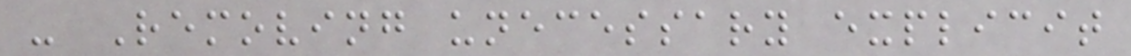- Removing unecessary explicit
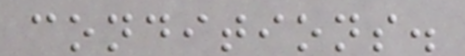conditions.
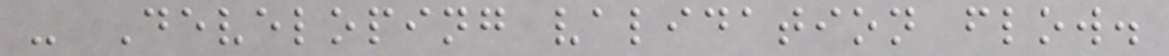- Developing validation flow.
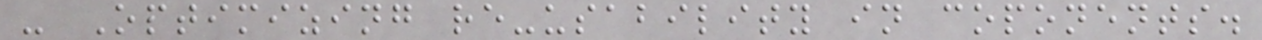- Optimizing re-usability in coponents.
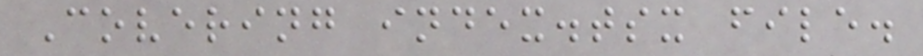Covering index.tsx file.
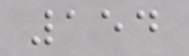154
